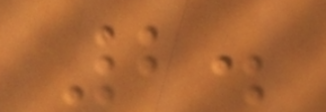2.
